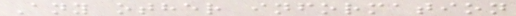Any other information
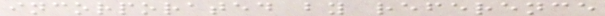incorporated by reference
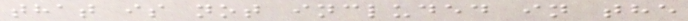that is not included in the
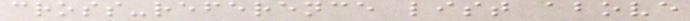cross-reference list above
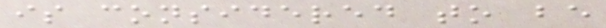is considered to be
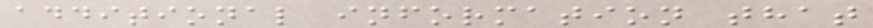additional information that
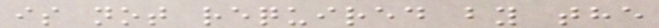is not required by the
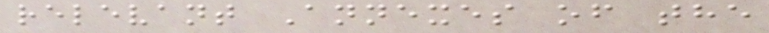relevant Annexes of the
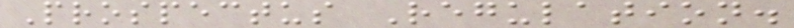Prospectus Regulation.
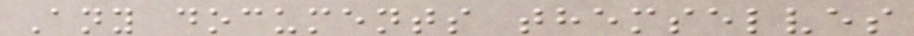Any documents themselves
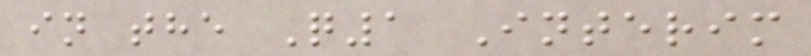in the Q1 Interim
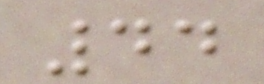44
